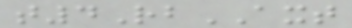t4RbAXT
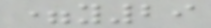=y29
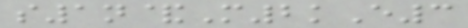s1n&M2kE3
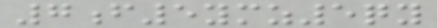7f5ymz5qy
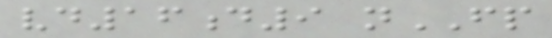vd16d9 nFP
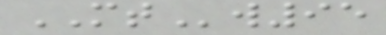MTw95
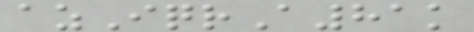azIqrA81k
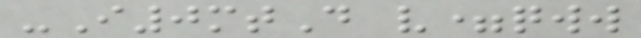-I0mtD v=qww
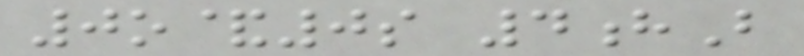0o&0s 4hB
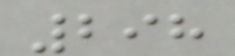298
